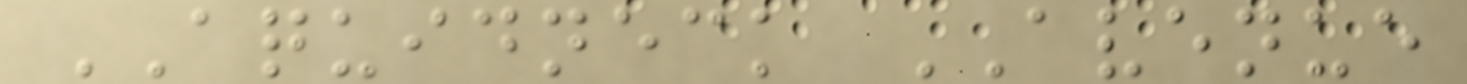AQUIDNECK AVENUE
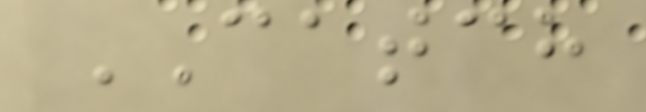CATCH
